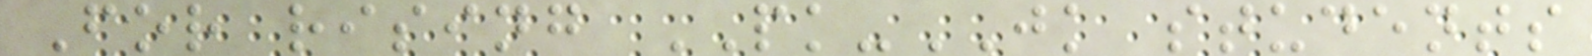For rising PK-JK students
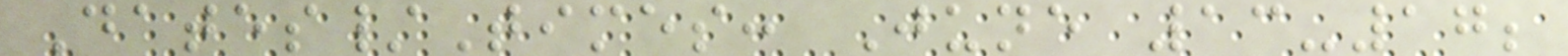Dates/Times: June 13-17;
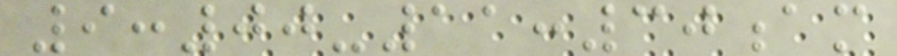9:00-11:30am
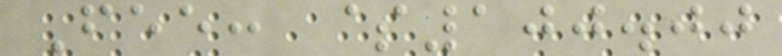Fee: $100.00
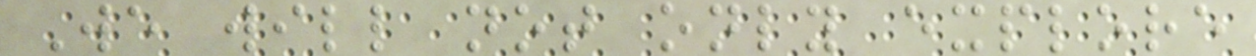We will not only explore
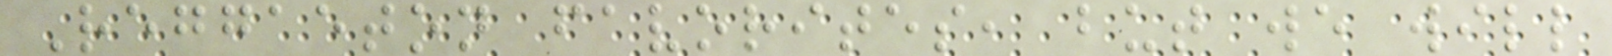Reggaeton favorites, but we will
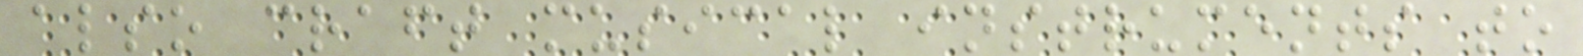also craft musical instruments to
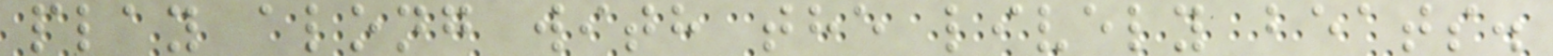play along with the lively beats.
